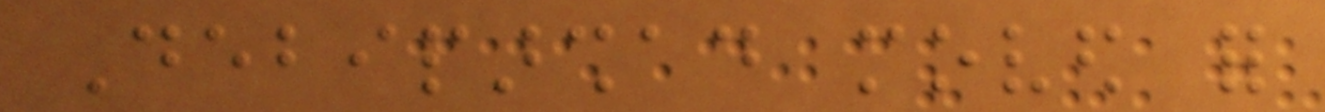Debiparshad moved for
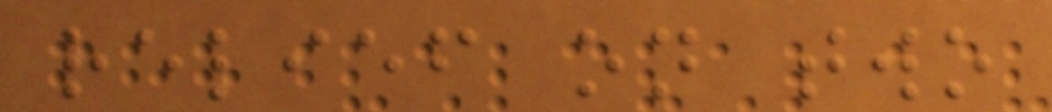relief on two
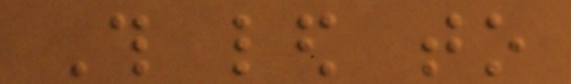This led to
